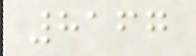8167
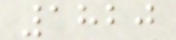1820
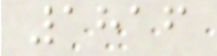1816
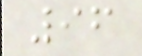96
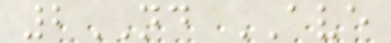2ND AVE
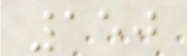150
